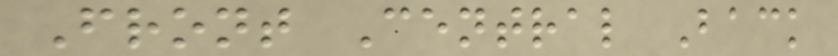Front Central Back
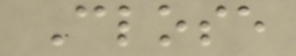Close
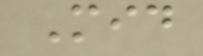Mid
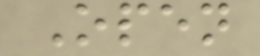Open
